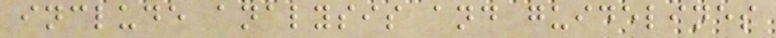include analysis and guidelines
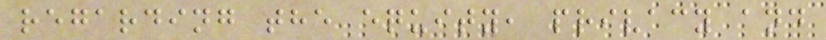regarding the equity, privacy and
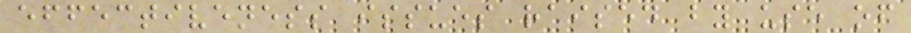effectiveness issues raised by use of
